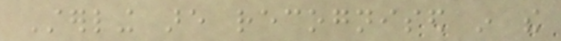Sterling are recognised in the
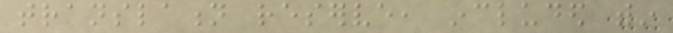translation reserve, included within
